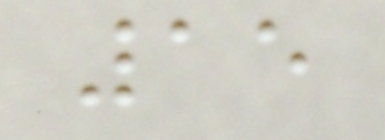15
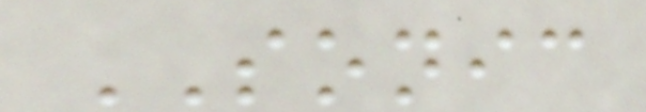SONIC
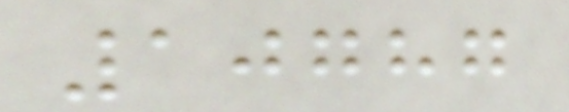10787
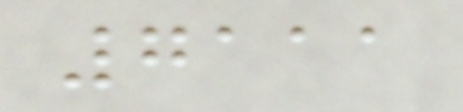7111
